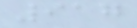917
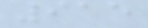915
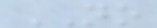NO
